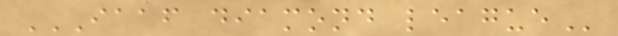IAAF DIAMOND LEAGUE
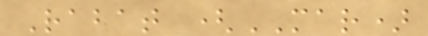Rabat (MAR)
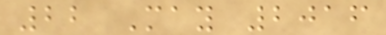22 May 2016
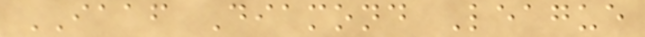IAAF Diamond League
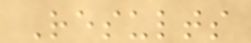Results
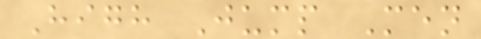High Jump Men
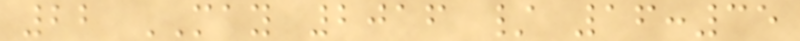22 MAY 2016 / 16:35
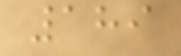189
